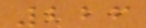226
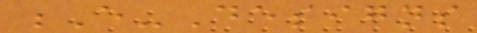E-Designs
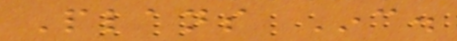Plans Inc.
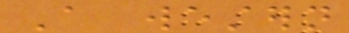A western
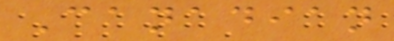Canadian
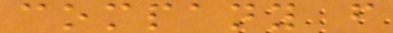company from
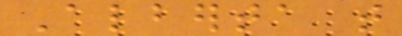Alberta that
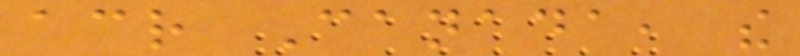across Canada, the
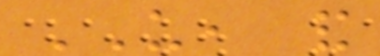US, and
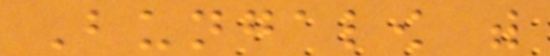Bungalow with
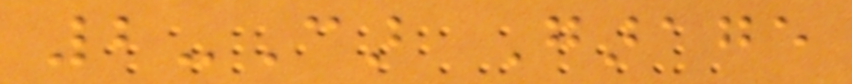2-Car Garage
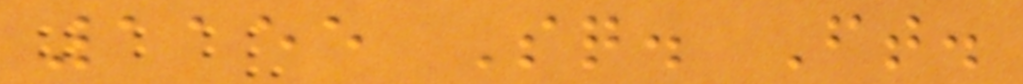1155 Sq. Ft.
